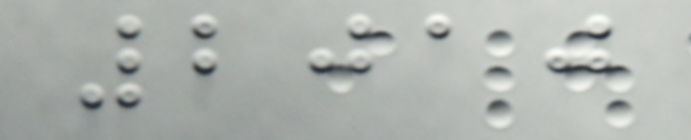2010
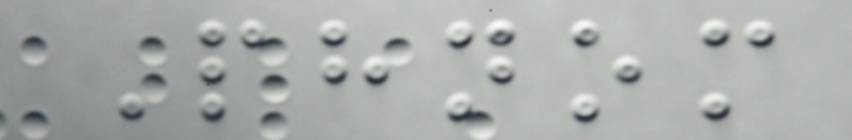Phnom
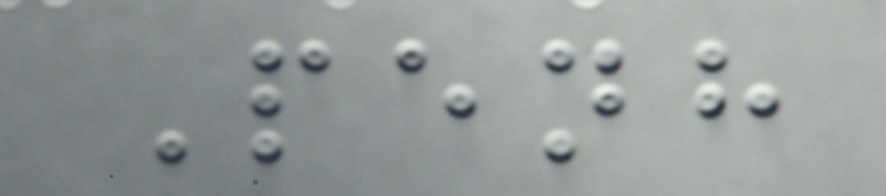Penh
